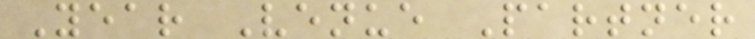Year Venue Partner
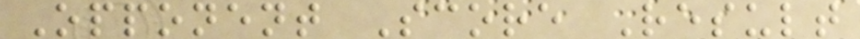Opponent Score Result
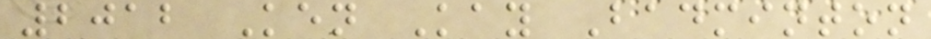2012 Ken Kay Badminton
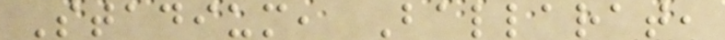Stadium, Ballarat,
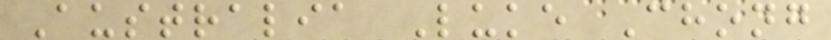Australia Luke Chong
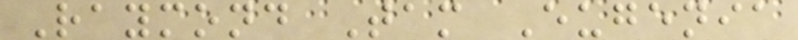Raymond Tam Eugenia
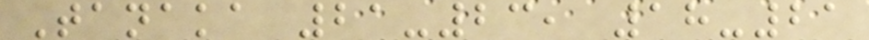Tanaka 21-23, 18-21
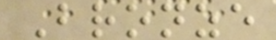Bronze
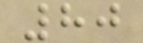80
